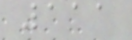111
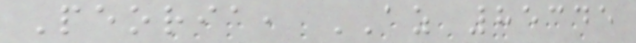Peoria, AZ 85345
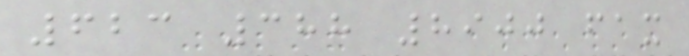623 388 8900 fax
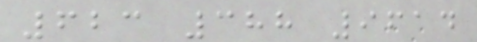623 388 9614
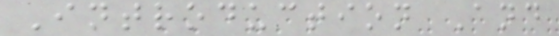Introduction And
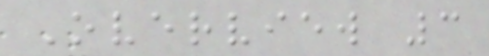Overview 3
